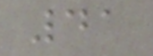41
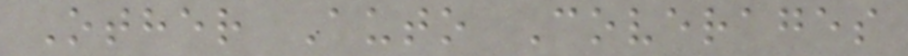Other Auto Coverages
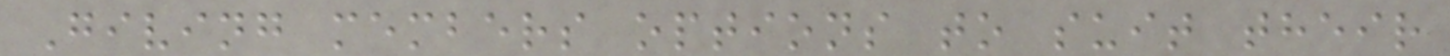Giving members options to suit their
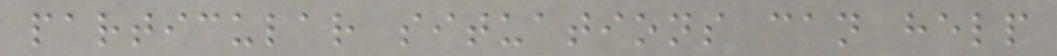particular situations can help
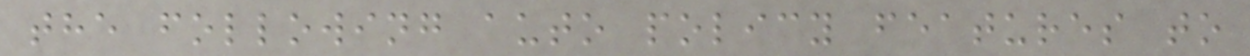the following auto policy features to
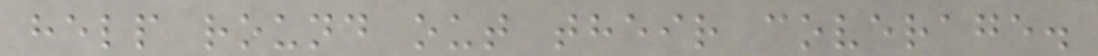help round out their coverage.
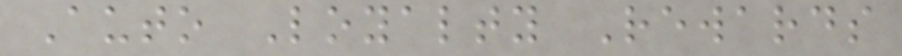Auto Loyalty Rewards
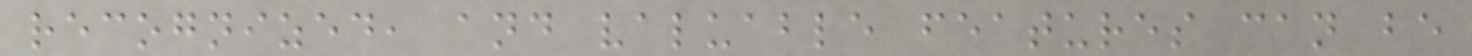recognized, and valuable features can be
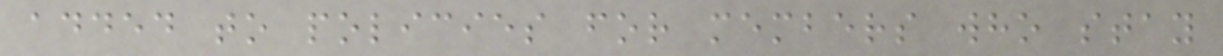added to policies for members who stay
